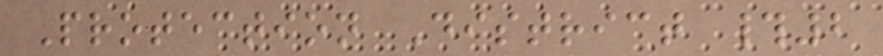Protection District #2
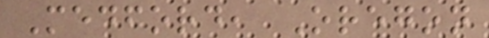Medford, Oregon
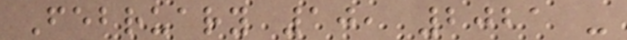February 10, 2021 -
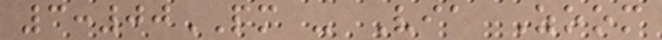3:00PM - Via Zoom
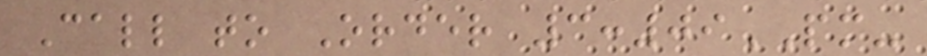Call to Order 3:09PM-
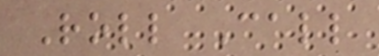Roll Call
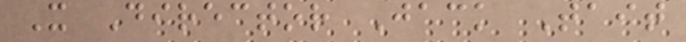X Director Jack Tait
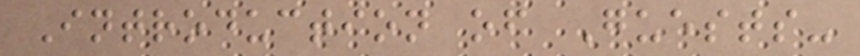Introduction of Guests-
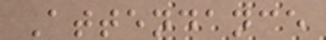Attendance
